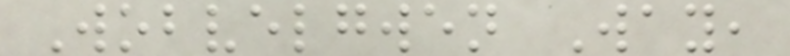Wobvelgwen Way,
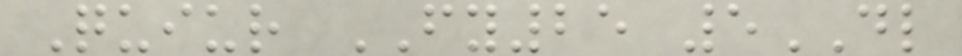Quiur FY25 5DL
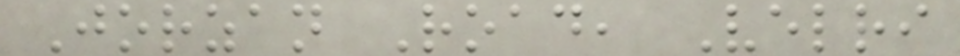Jorzan Road, Velri
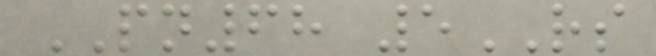PN68 5RS
